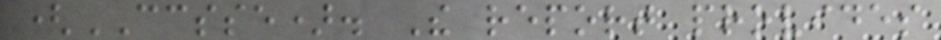(CCSSE). The report provides
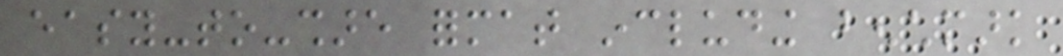easy-to-share format including benchmark
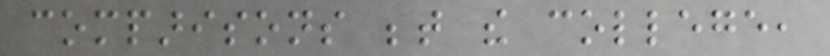comparisons between the college,
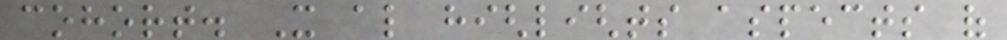cohort. It also highlights aspects of
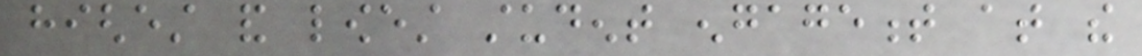highest and lowest student engagement at the
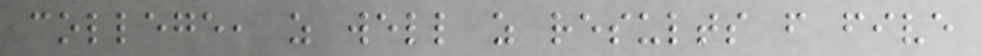college, as well as results from five
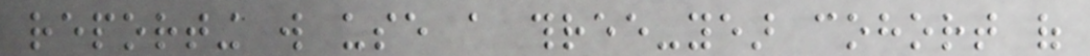reporting will use a three-year cohort of
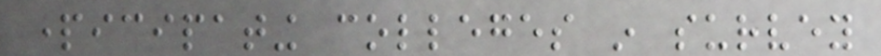participating colleges in survey
